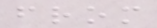from
